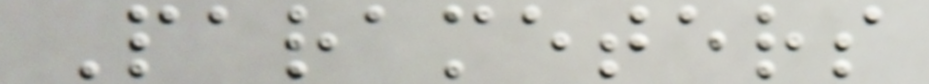Parameters
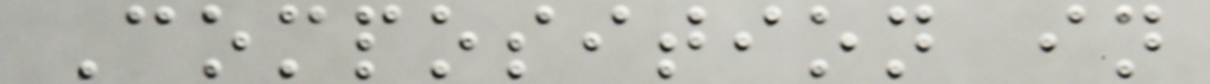Composition in
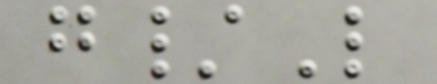g/L
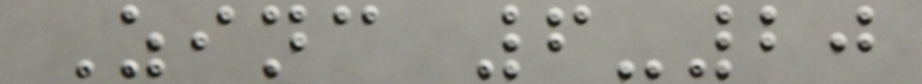Zinc 6-20
